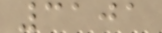3101
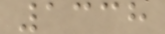1338
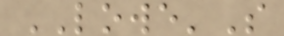LOWE'S
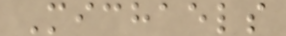Michaels
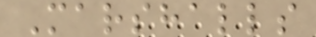Marshalls
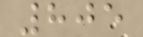805
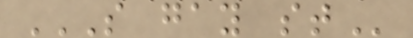S GAY ST
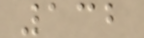132
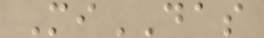MiDAS
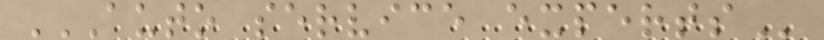AUTO SERVICE EXPERTS
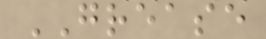GREASE
